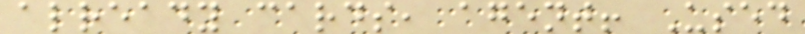already cards, agent! Used
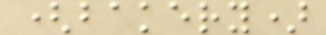(bakery)
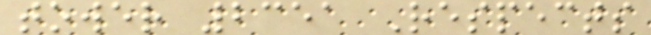tower 2351 Respects
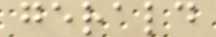gerald
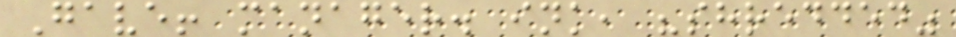Gave! manager. ink, "shredded"
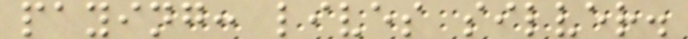paying: lives silver.
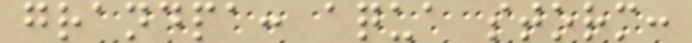grandpa: aqua storm:
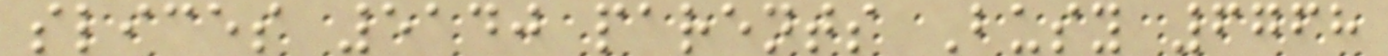slices 5140 parents Busy 6768
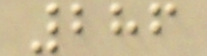286
